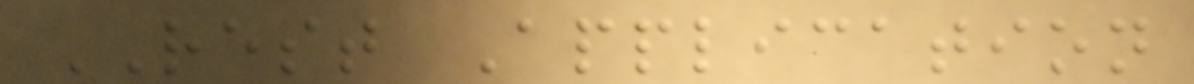REST Application
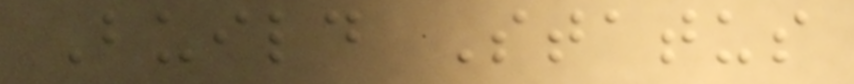Build Status
